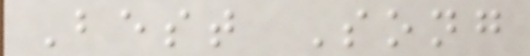Best Song
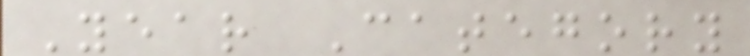Year Category
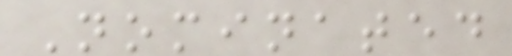Nominated
